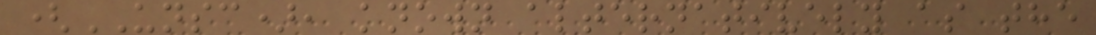(UNSC), known alternatively as the
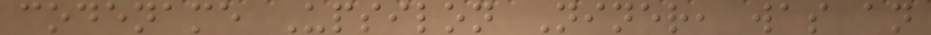codename Upsilon Niner, was an
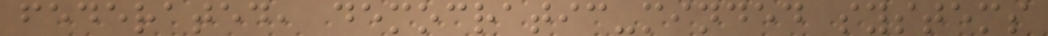federated, democratic-minded systems
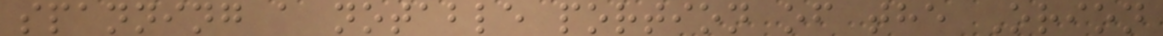spanning a notable portion of the Orion
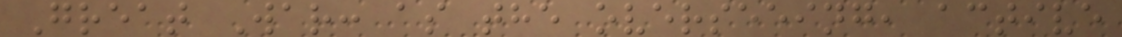Great War: as the overseeing, active
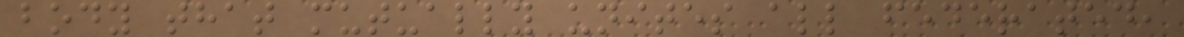body that mutually unites all federated,
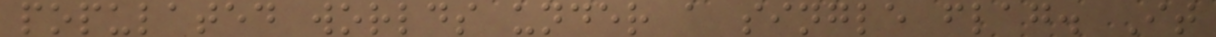populated worlds under a single flag. It
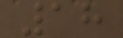18
